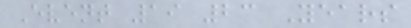Event 19 23 Years
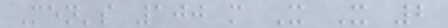Men's 100 m X X 2
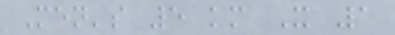Men's 5 km X 1
